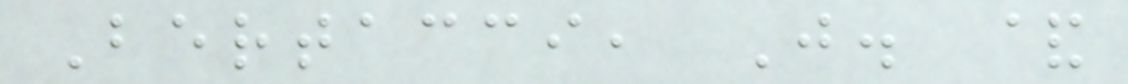Bertacci, J. &
